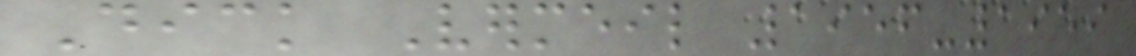Dick Vermeil 1956-1959
